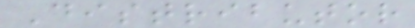Distributor
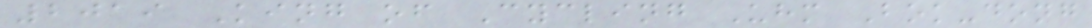2019 King of Cycling Uhm Bok-dong
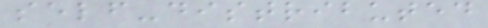self-distributed
